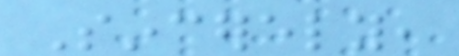Sincerely,
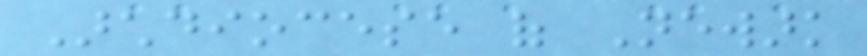Archdiocese of Newark
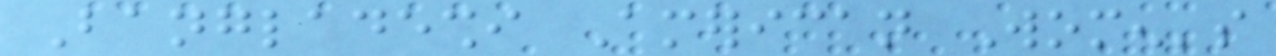Bangladeshi American Women's
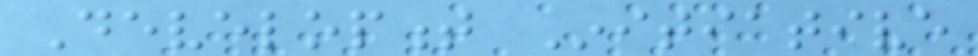Development Initiative
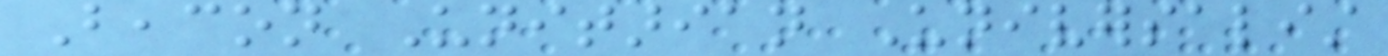Beacon Unitarian Universalist
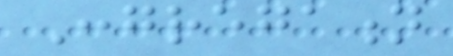Congregation
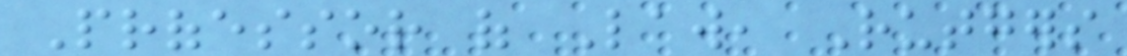Professor of Law, Rutgers
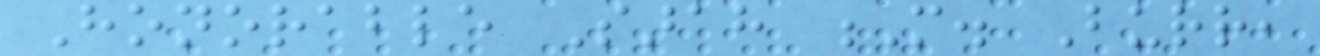Honorable Sarah M. Burr,
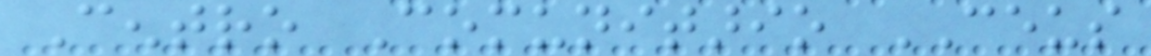Centro Comunitario CEUS
